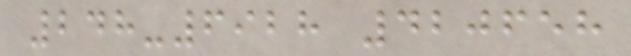248-6928 420658
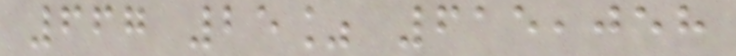667 25% 615,058
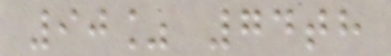90% 74th
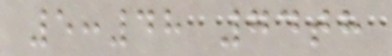5:48 74th
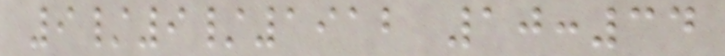9/9/1912 10:34
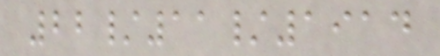22/11/1914
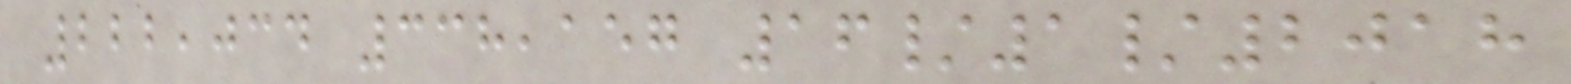222,034 338,157 16/1/2018
